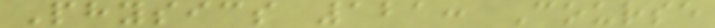Physics 121: Course
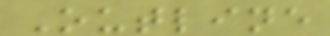Outline
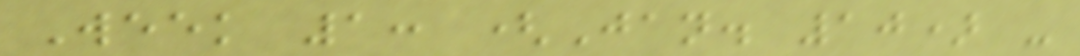Week 1: (Jan. 10) -
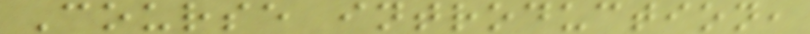Course introduction,
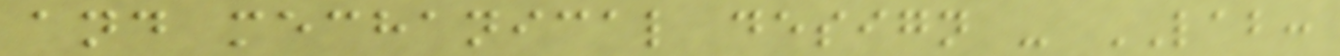and mechanical design - LAB:
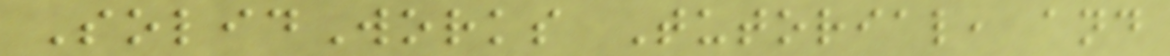SolidWorks Tutorial, and
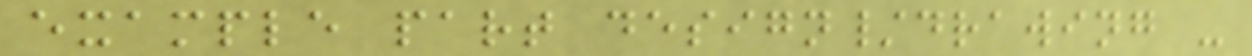example part design/drawing -
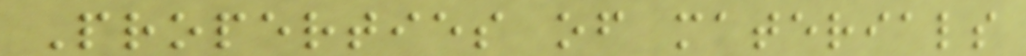Properties of materials
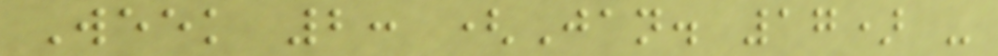Week 2: (Jan. 17) -
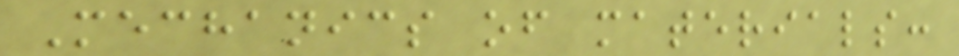Mechanics of materials:
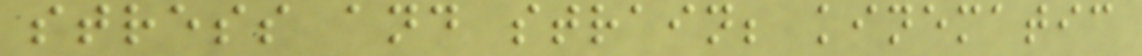stress and strain; kinematic
